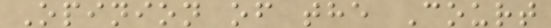Opinion of the Court
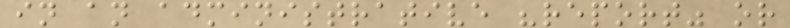in an administrative "report" or
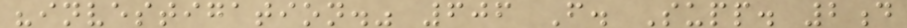"investigation." 606 F. Supp. 2d
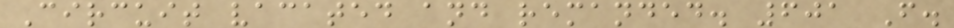Circuit vacated and remanded. 601 F.
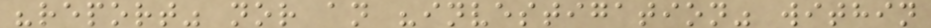"report" nor an "investigation" within
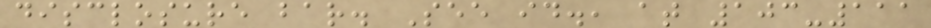disclosure bar. See id., at 103-111
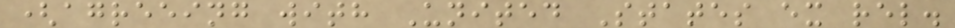(agreeing with United States ex rel.
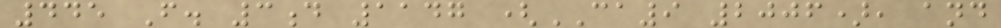445 F. 3d 1147 (CA9 2006), and
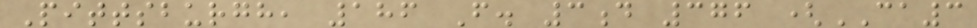Pittsburgh, 186 F. 3d 376 (CA3
